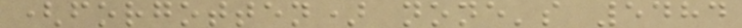(forgotten) none's 5484
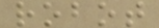robot
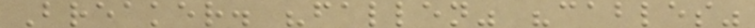Breaker. "fallen" "cables"
